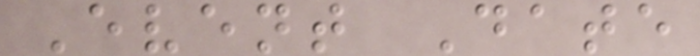Event Date
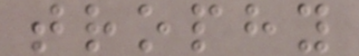trophy
